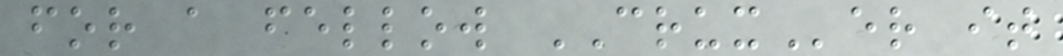for a fellow CRUXer it
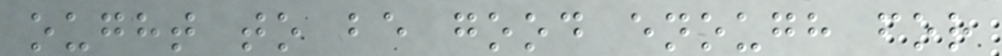ought to be good enough for
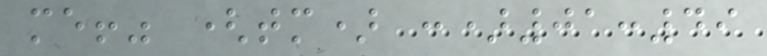me!" (tm) :)01:49
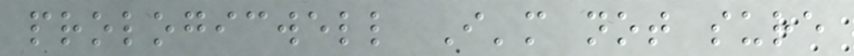prologicwell I'm not sure
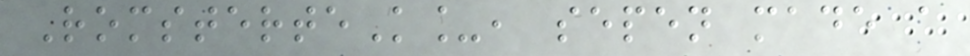RomsterteK_, sepen made a
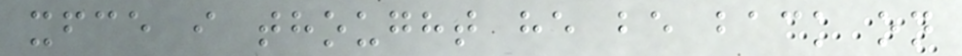xfce i thought he be back on
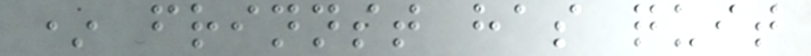* frinnst has quit
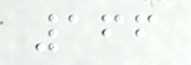166
